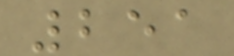251
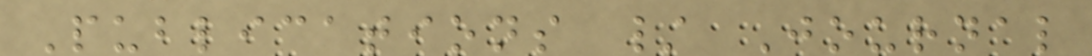Publications / Journal
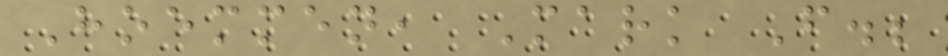Hoemmen, Mark F.;
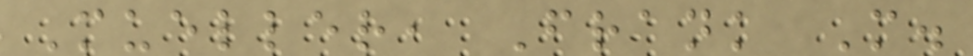Mueller, Frank M.
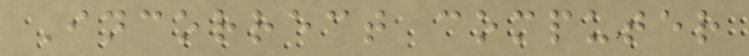Incorrect computer
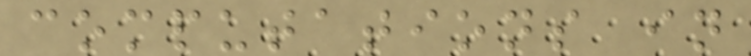computations in
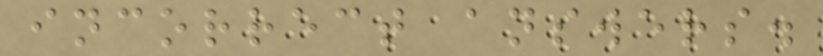incorrect answers.
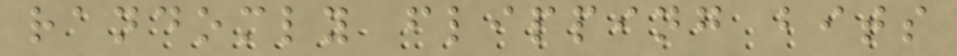randomly flipping bits
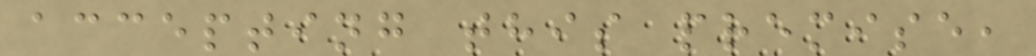accepting this premise,
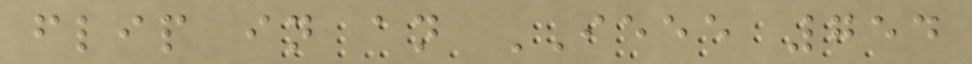flip in an IEEE 754
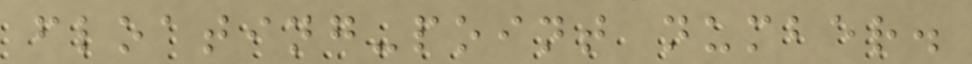floating-point number.
